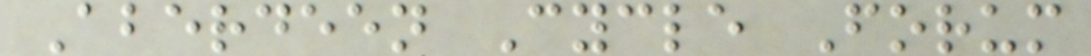Aberdeen Cycle Forum
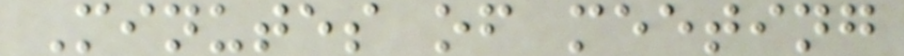Minutes of meeting
